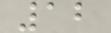12
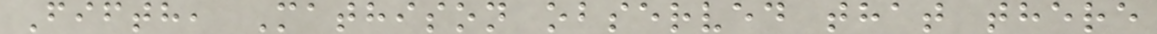Fifth, Mathison observed that there
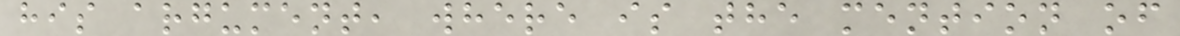his argument, where is the mention of
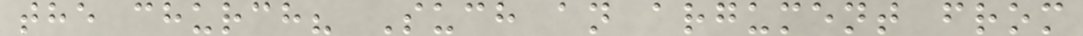the church? Such an argument from
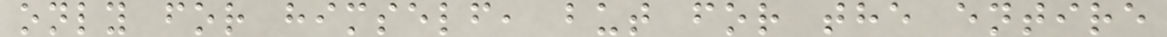only for himself, but for the entire
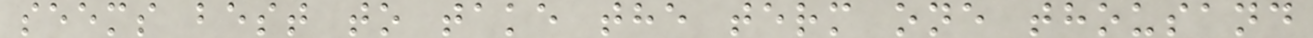seems best to take the term one thousand
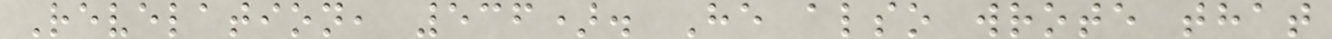Revelation, 536). He also wrote that
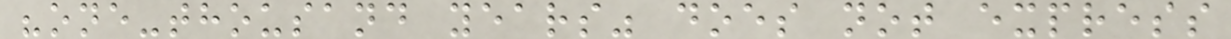"one-thousand years" does not express
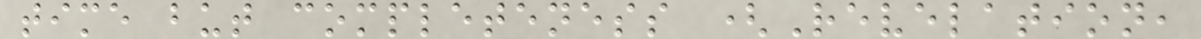time but completeness (Revelation,
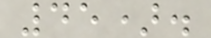45).
